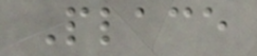Place
